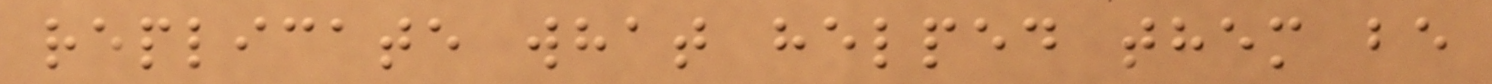replicate what helped them be
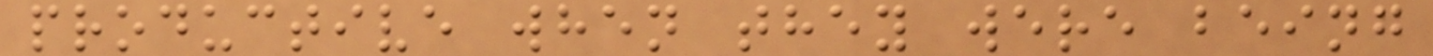productive when they were being
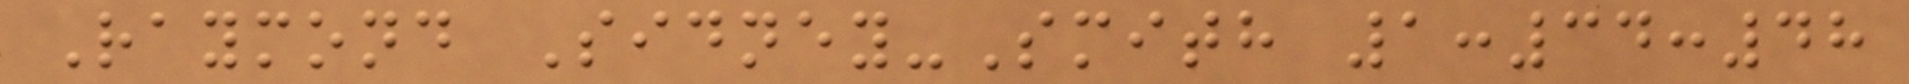Raymond Sidney-Smith 1:34:48
